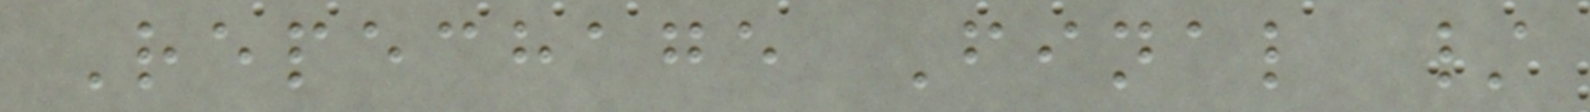Repechage Final /
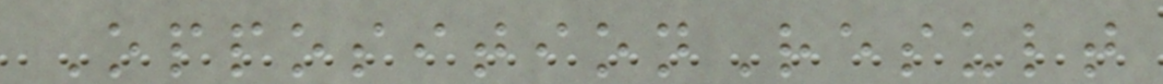OppositionResult
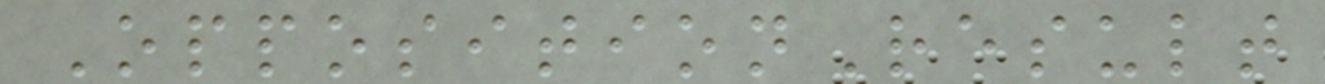OppositionResult
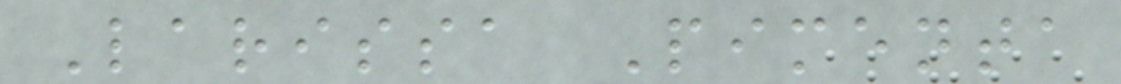Larissa Pimenta
